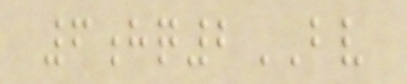6hq2BV
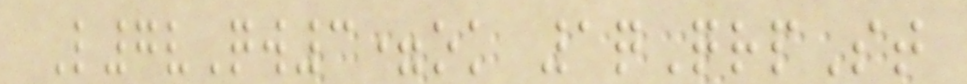L7vQw3=ok 1qQrpSt
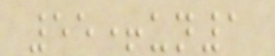55+un1
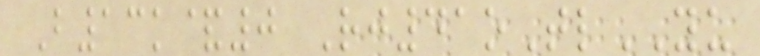B13k&0 Rj41oTlYU
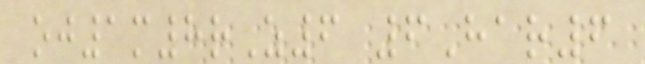oj1m8rZ6 6Har6
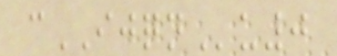cIJQNu0
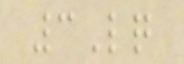3Lq
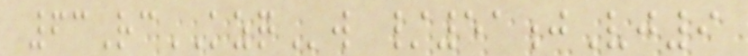63RcKZQw /51jVj9
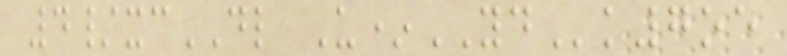4/xcDL U*YDk7oe
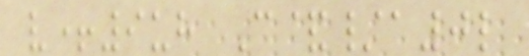v+9uh C&/a0l
